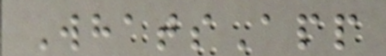WhatsApp
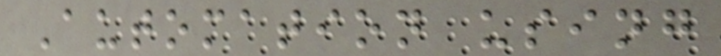Automation using
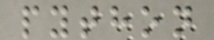python
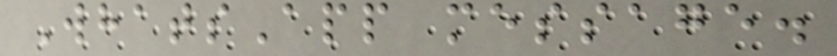WhatsApp message.
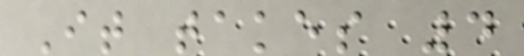It takes 4
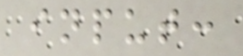input:
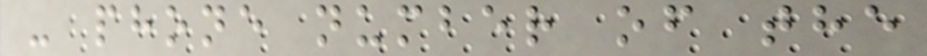- phone number of the
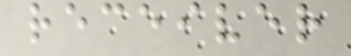receiver
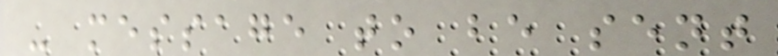- message to be sent
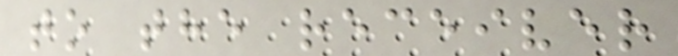to the receiver
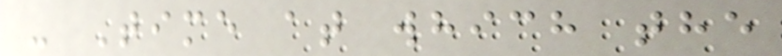- Time at which the
